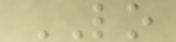LO
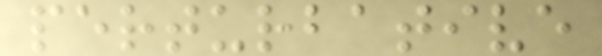perturbative
